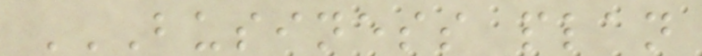BUSINESS PLAN
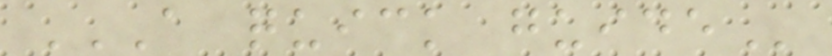A QUICK GUIDE
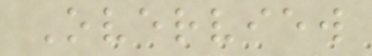Overview
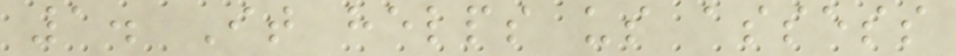1. It helps us assess
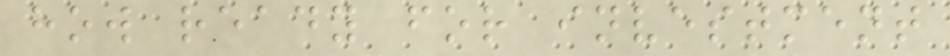how ready for investment
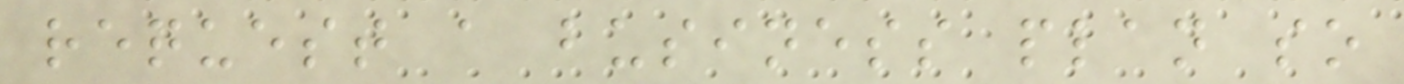request a business plan so
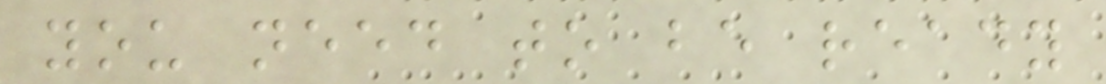you need to be ready
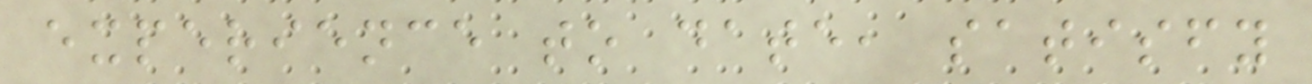experience to date, satisfy
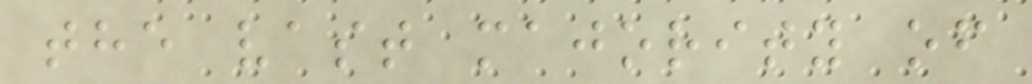the vast majority of
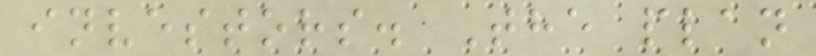investors. The plan
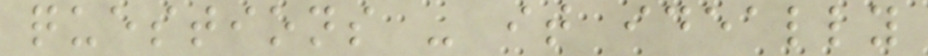questions - it ideally
